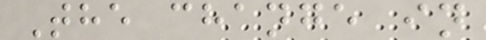The change in
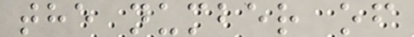the number of
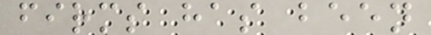firms has been
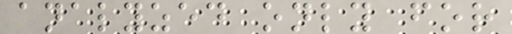analyzed only for
